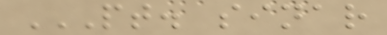PT. SINAR
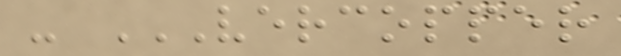- VERCOPPER
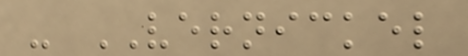- VERNICKEL
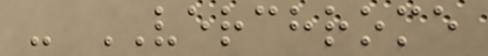- VERCHROME
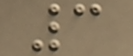3
